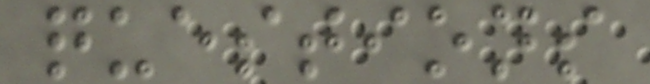questions
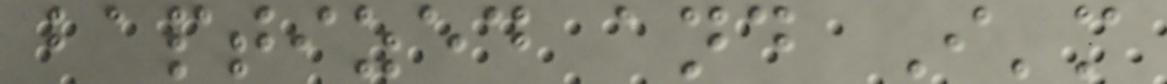baptized and I'm
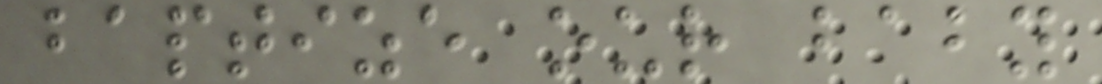baptize our baby
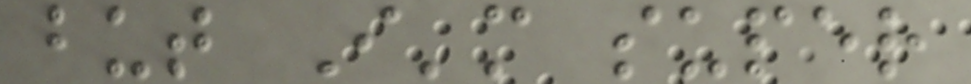but I'm super
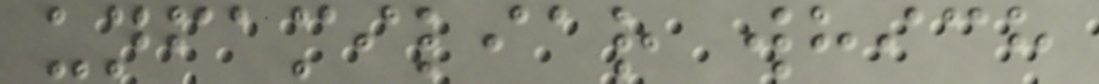unfamiliar which
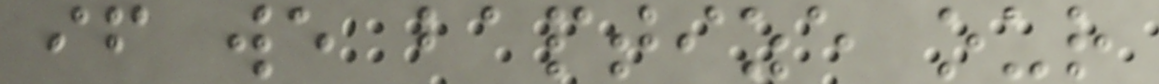if we baptize our
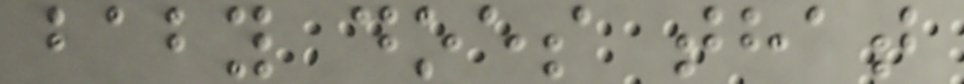baby does that
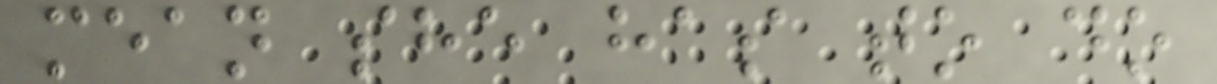mean she has to do
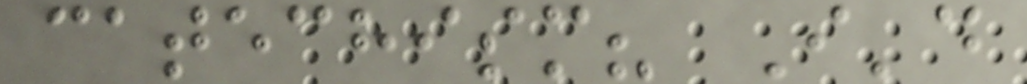catechism? I'd
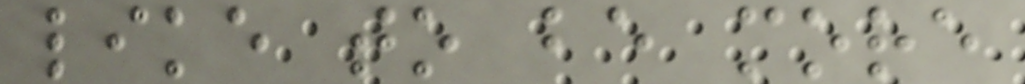like to be more
